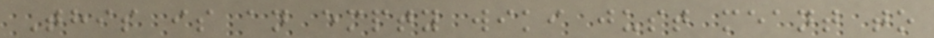This is an empty wiki just meant to
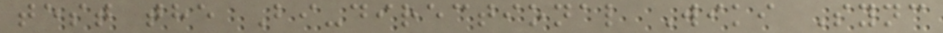test the Bi-directional Wiki Sync
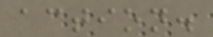action.
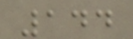144
